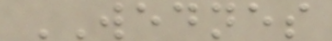WEDNES
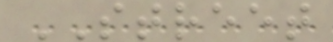STREET
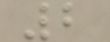2
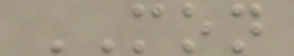MON
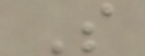S
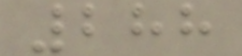288
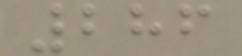286
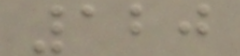120
